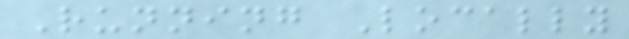Running Locally
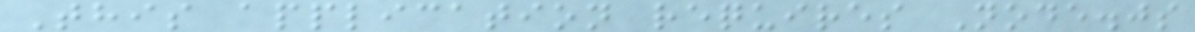This application requires Node.js
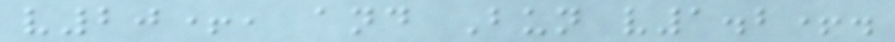v20+, and Bun v1.2+.
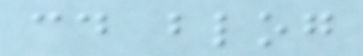cd blog
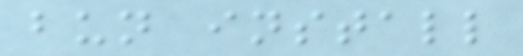bun install
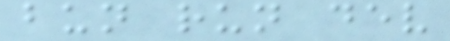bun run dev
